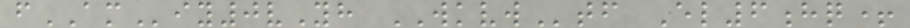fAMiy0vYh WKVWtf El6hq+
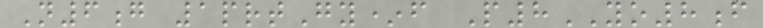N6g 1prtGy*f P8YO8f
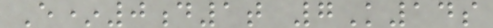E*0d1t 7K14s
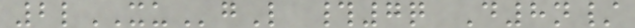2lXUgL #7q D8n/
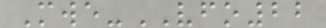Mwe-VFO22
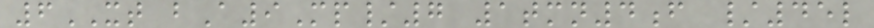6XT bA9Mp/7 1tmn4f /45l
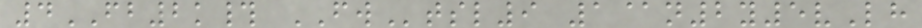4FB2k# FWtsl9 1@n2y5vLh
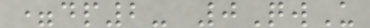=dp2- 0QwU
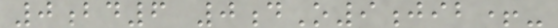0bd6 0dO9jib+-
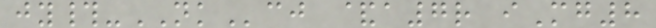jy#-NKcj &a7r iMg8
